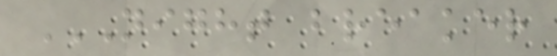NIGHT BREAKER
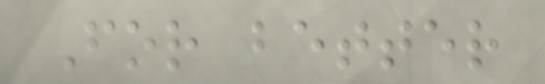For better
